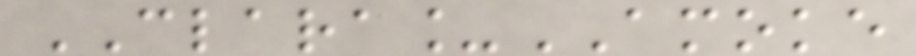CLARA_AMOKE
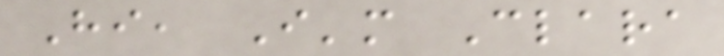Hi, I'm Clara
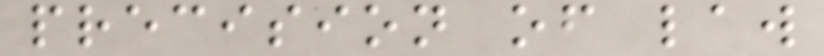precision of law
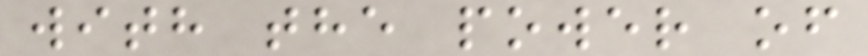with the power of
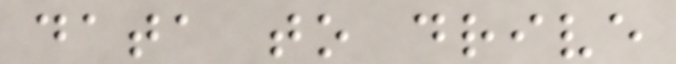data to drive
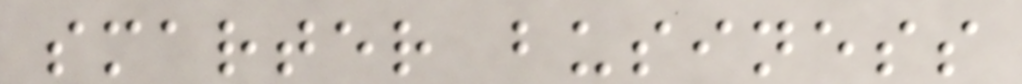smarter business
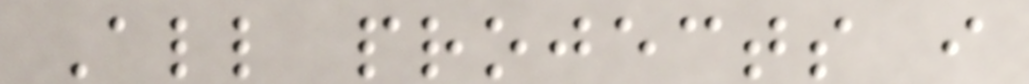All projects i
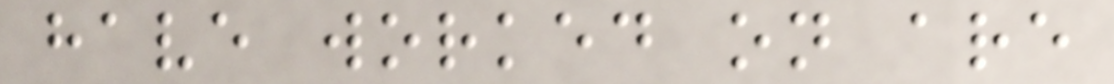have worked on are
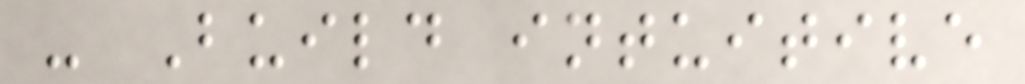- Build intuitive
